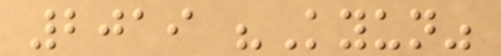2019 "Kyun"
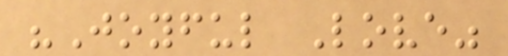"Joyful Love"
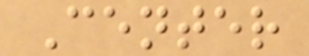Center
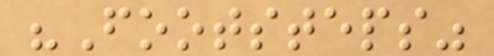"Footsteps"
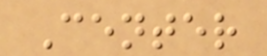Center
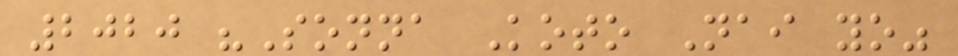2020 "Sonna Koto Nai yo"
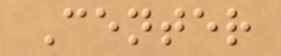Center
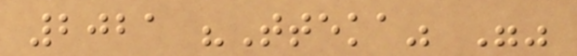2021 "Tteka" ""
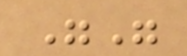""
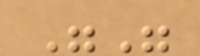""
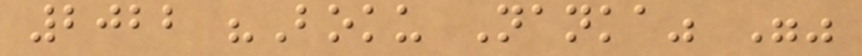2022 "Boku Nanka" ""
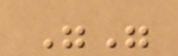""
